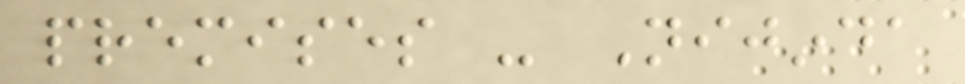premises - Nijinda
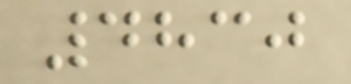4830
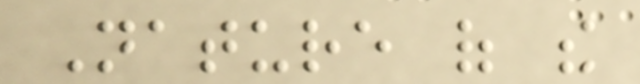Nature of the
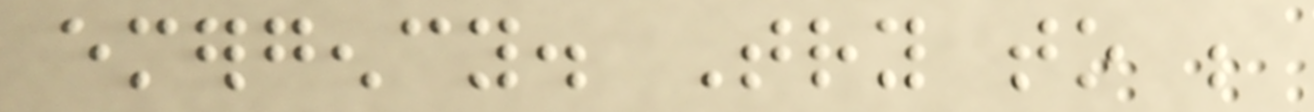emergency. Try to be
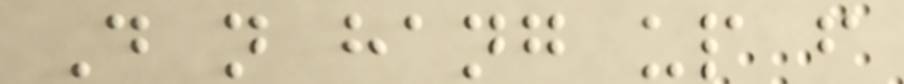Do not hang up from
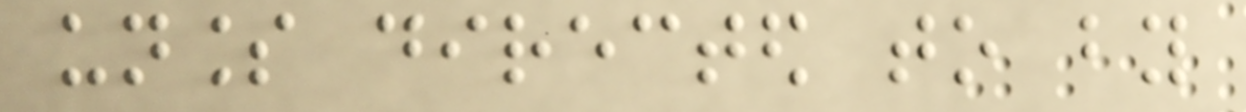unless directed to by
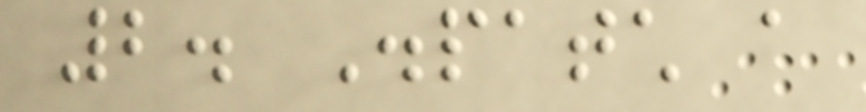2. Dispatch a
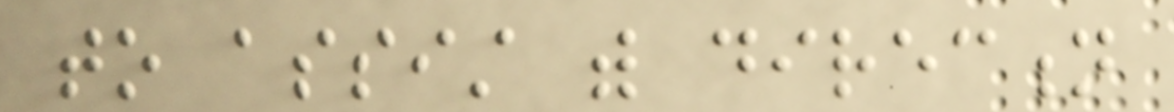to assist with direction
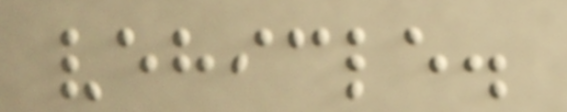vehicle.
